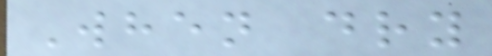When dry
